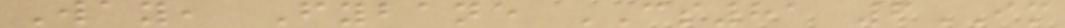Way, Fybane CS81 6IM
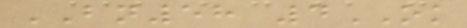BN58 4OK
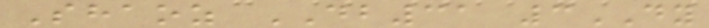Shaoz DB31 3DY
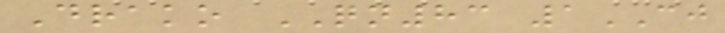Drako QN83 1CJ
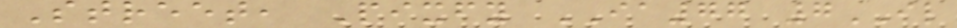Street, Pixfy IA77 7IL
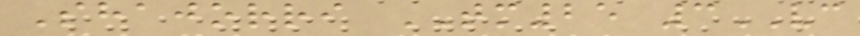Shajorri TM25 3VC
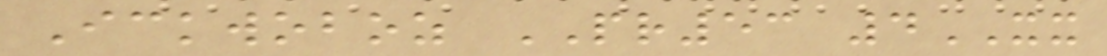Ickwoboz PR53 4XX
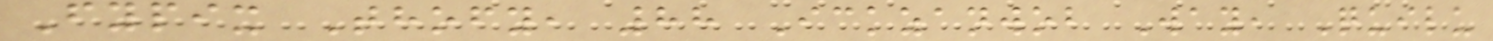Fypix Thofy, 88 Ickzanwob Way, Quilu
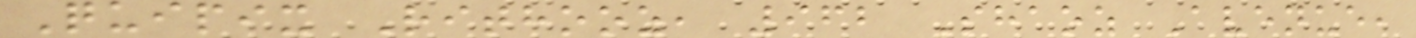Quipix Rithooz, 962 Shaoz Avenue,
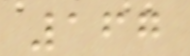167
